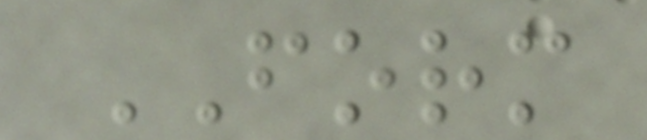FORM
